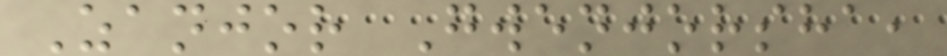Zanjor Gwenjorsha,
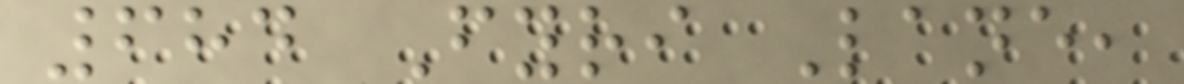684 Fyri Lane,
